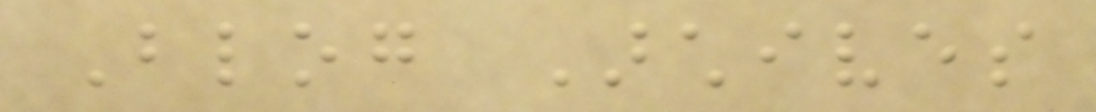Blog Archives
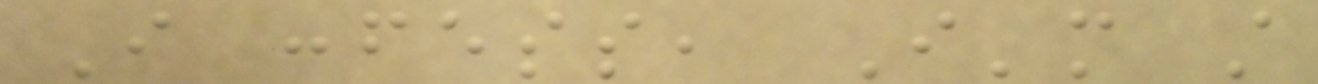I confess, I'm still
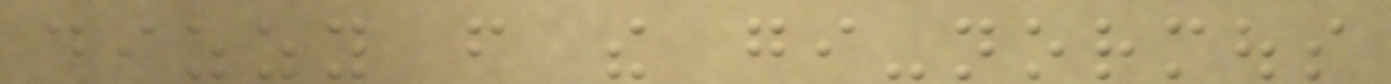dizzy from the gi-normous
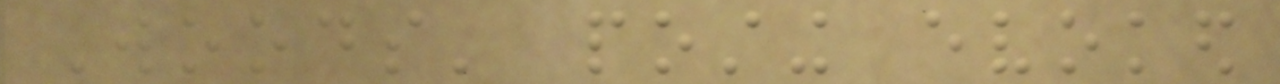Woods' posting evoked
